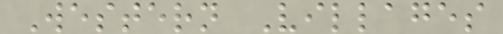Western Villages
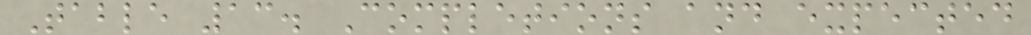Table 13. Completions and expected
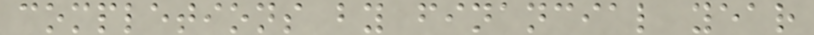completions by financial year
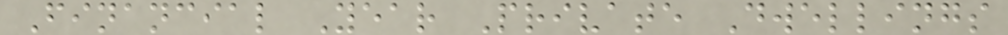Financial Year Private Dwellings
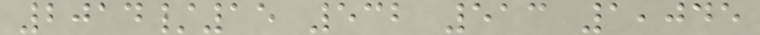2014/15 532 513 1,045
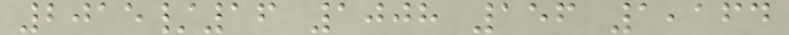2015/16 1008 156 1,164
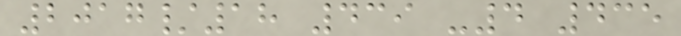2017/18 439 -4 435
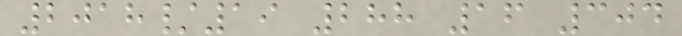2018/19 288 16 304
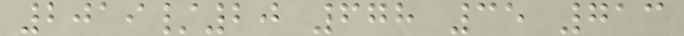2019/20 678 35 713
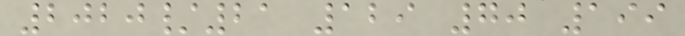2020/21 129 70 199
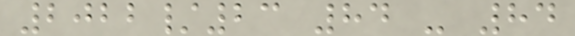2022/23 84 - 84
